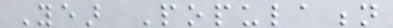Year Population
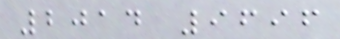2014 9696
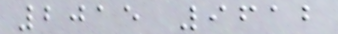2015 9612
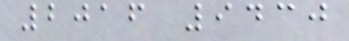2016 9430
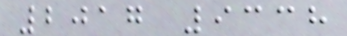2017 9338
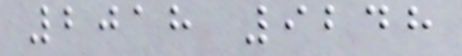2018 9248
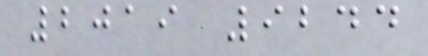2019 9244
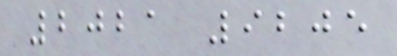2021 9205
